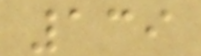139
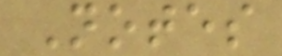Notes
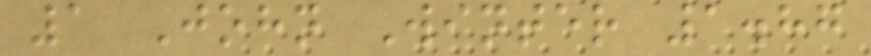1 John Winter 1.87
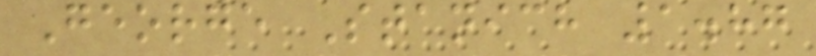George Stanich 1.87
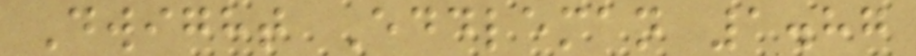Dwight Eddleman 1.87
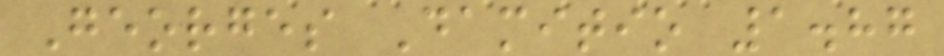Georges Damitio 1.87
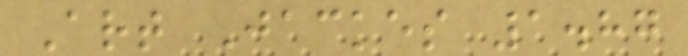Art Jackes 1.87
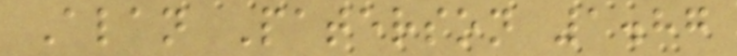Alan Paterson 1.87
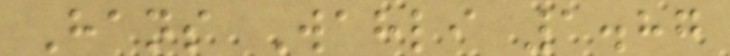Hans Wahli 1.87
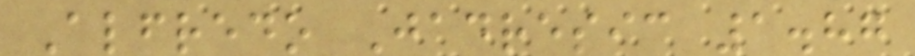Alfredo Jadresic 1.87
